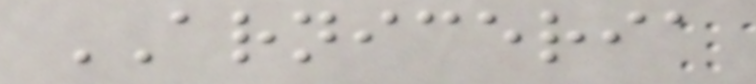ARNICERIA
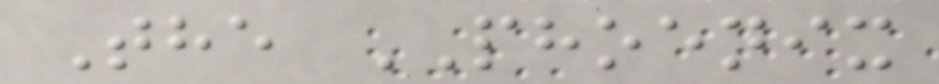The PHOENIX
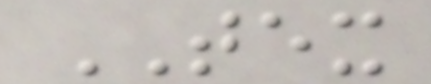TEX
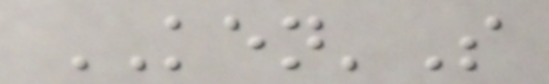KEN'S
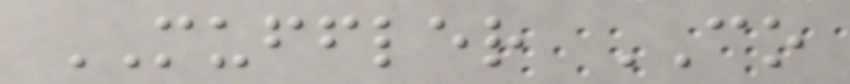MUFFLER CO
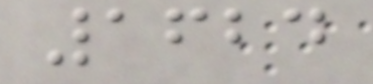1624
